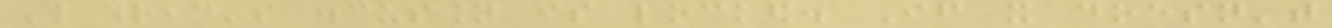This thread's discussion is locked. If it doesn't
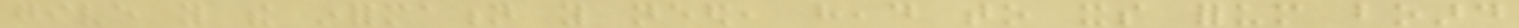give you the information you need, head to its forum board
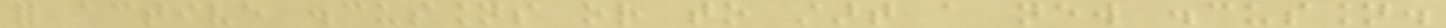for active discussions or to start a new discussion.
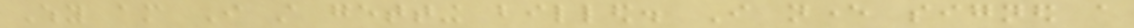Why am I still getting billed. I never signed a
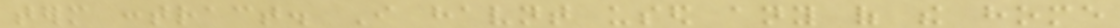term contract. I havnt used any of the home
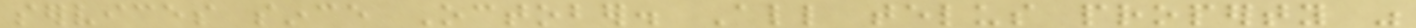services since October. All telus property was
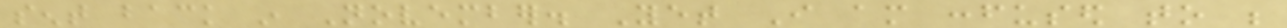sent back in November. Yet I am confused to be
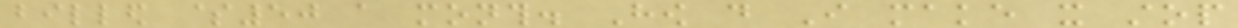billed $50 a month. How do I make it stop
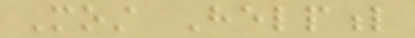Most Helpful
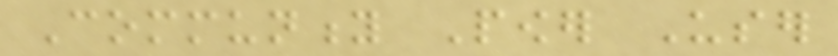Community Power User
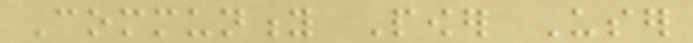Community Power User
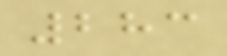283
